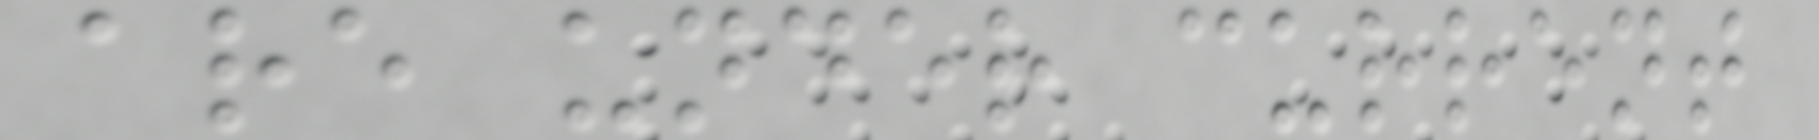are under current
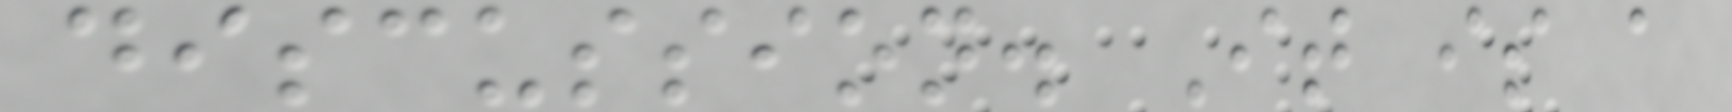discussion. It is a
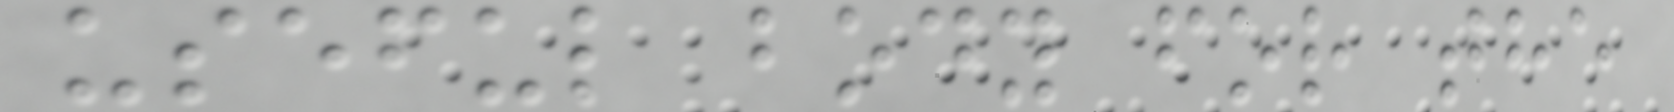useful body for the
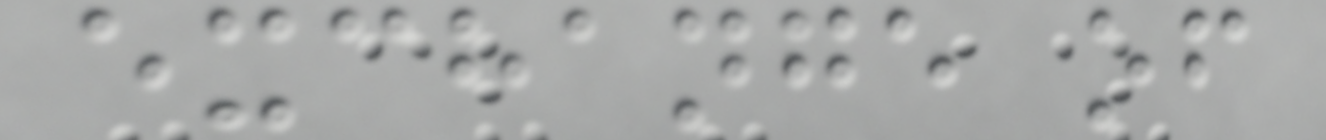exchange of
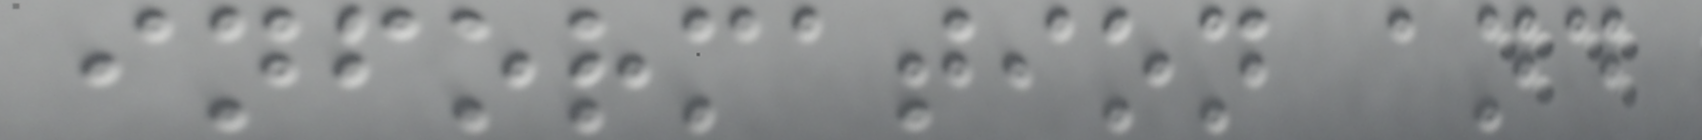information and
